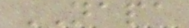NAPA
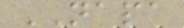NAPA
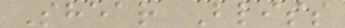Shear Bliss
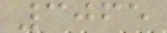3065
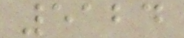5124
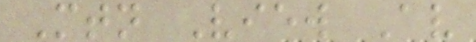Mtn View Av
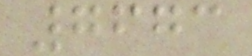7673
